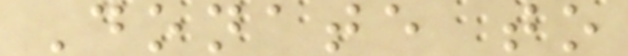Donate to
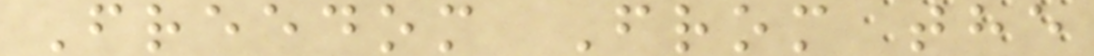Freedom From the
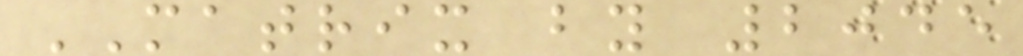MATRIX by 2045
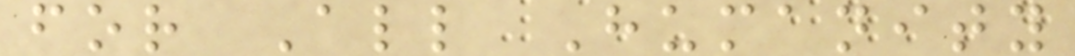for All Humanity
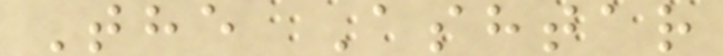The Ashtar
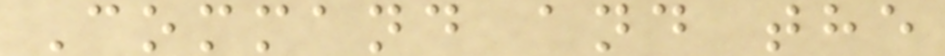Command and the
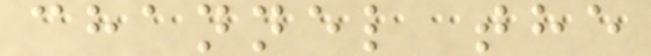channel the
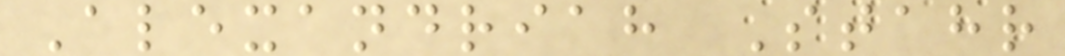Alexandriah Stahr
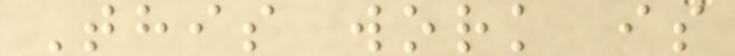This work is
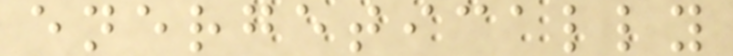energetically
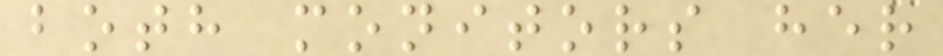both monitors her
